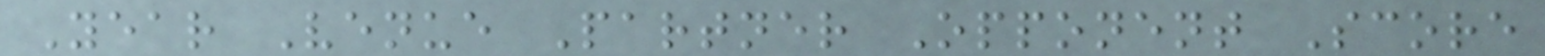Year Venue Partner Opponent Score
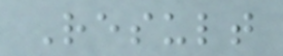Result
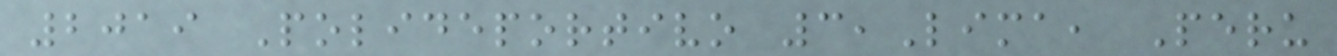2019 Polideportivo 3,Lima, Peru
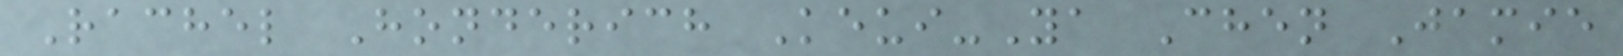Rachel Honderich Keui-Ya Chen Jamie
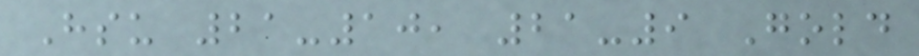Hsu 21-10, 21-9 Gold
